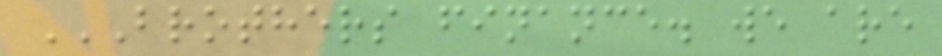BROTHERS FINANCE. WE ARE
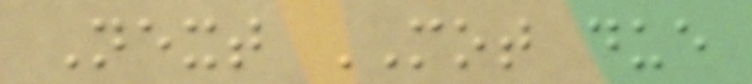Next MOT due
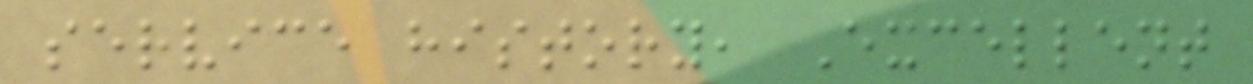service history, Excellent
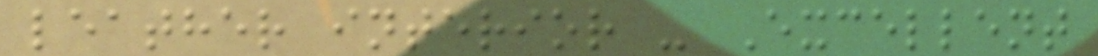leather interior - Excellent
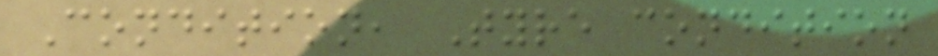Condition, Tyre condition
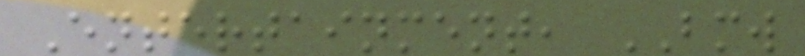Entertainment, BMW
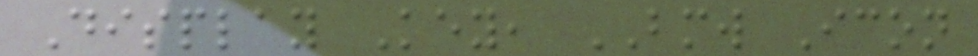Display Key, BMW Icon
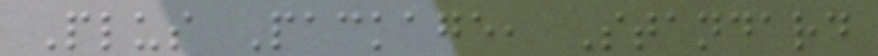Plus Package, Standard
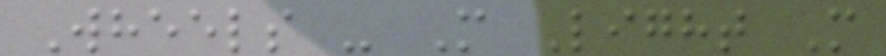Wheels - M Light M
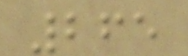265
